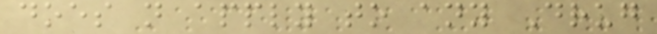does not apply to any Drug
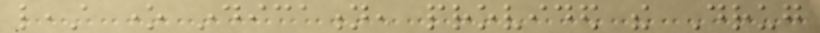least one indication, provided the Drug
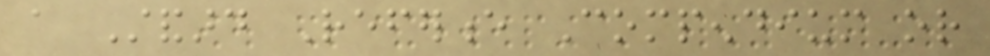a Standard Reference Compendium or
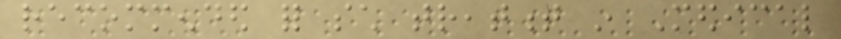recommended for such treatment in Medical
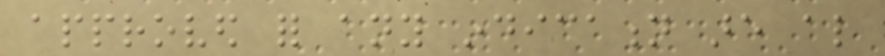approved for any indication are also
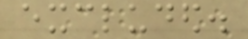excluded.
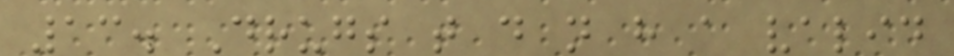13. Drugs that do not have a valid
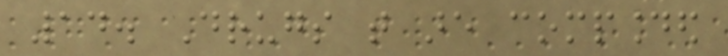14. Drugs that are compounded
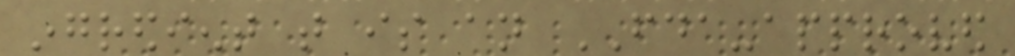ingredient that is an FDA-approved
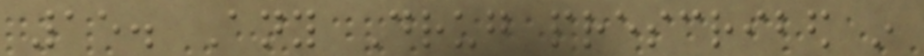15. Any Drug prescribed in
